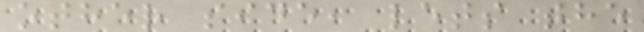other side, lets the
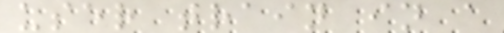user train in a
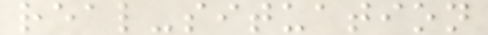real-situation
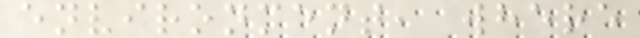environment, where
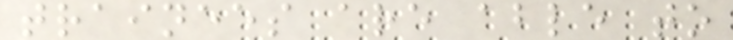trainees are able to
